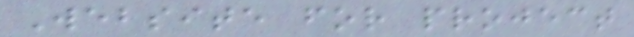Website for project
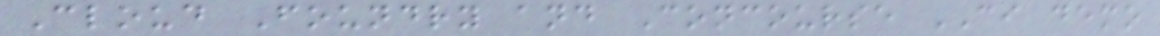Cloud Foundry and Concourse CI demo
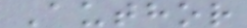Author
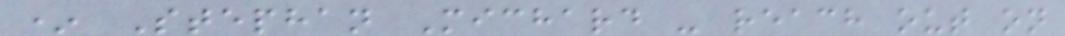* Stephan Michard - reach out on
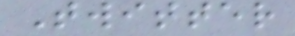Twitter
